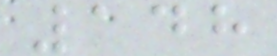148
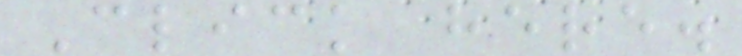Click here.
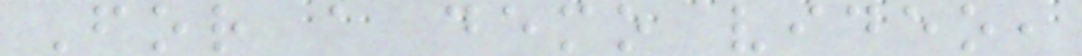For a demo video,
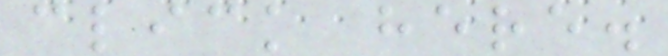click here.
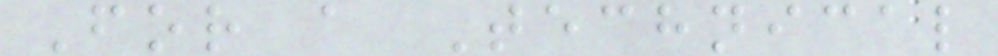For a Technical
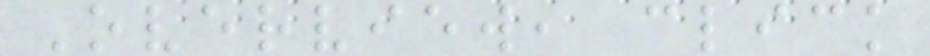Overview, click
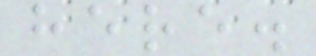here.
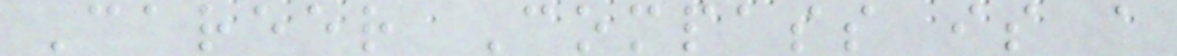Career Compass is a
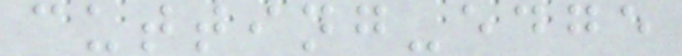cutting-edge
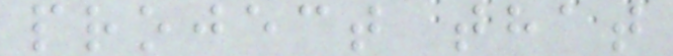project that
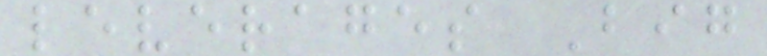leverages Big
